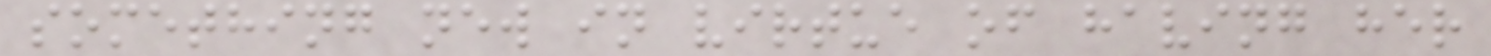something new in virtue of having her
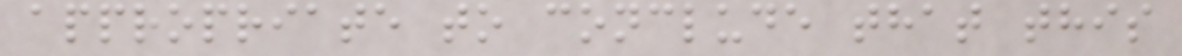appropriate to conclude that this
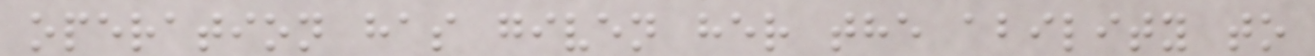operation has given her the ability to
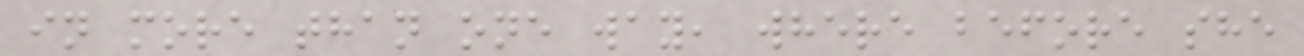in more than one way, where before she
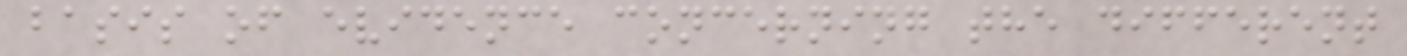basis of evidence concerning the different
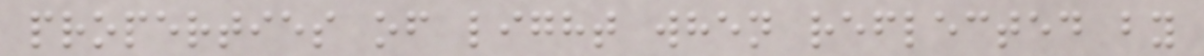properties of light when reflected by
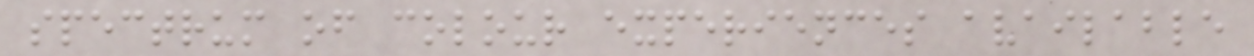spectrum of colour experiences available
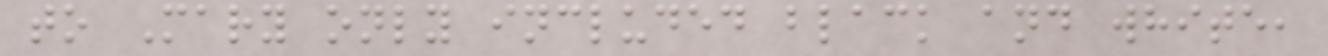to Mary only included black and white,
